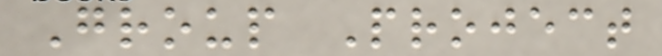Group Project
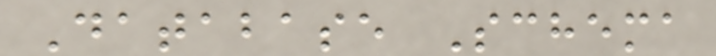Database Schema
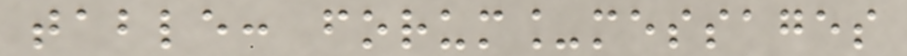table: forum_messages
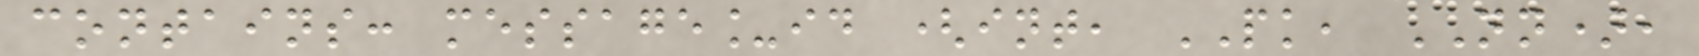contains: message_id (int, PK, NN),
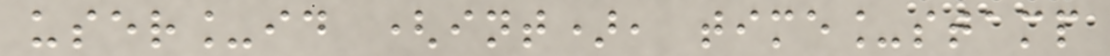user_id (int), time_stamp
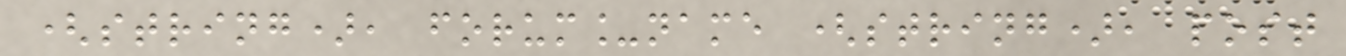(string), forum_name (string), post
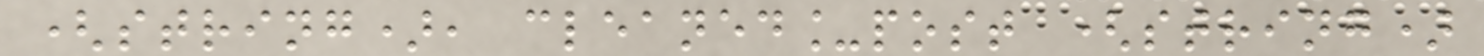(string), cleaned_post (string)
